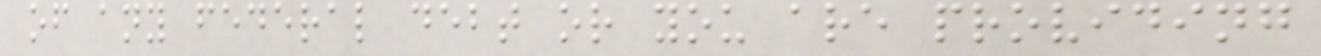of any federal debt or you are providing
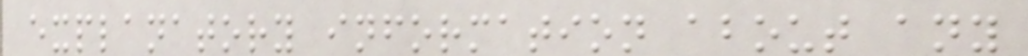explanatory information about any
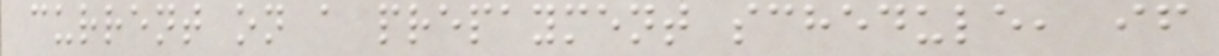current on a prepayment schedule, if
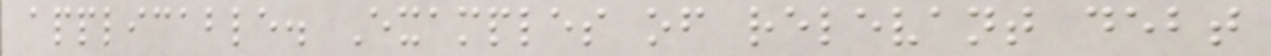applicable. Examples of relevant debt
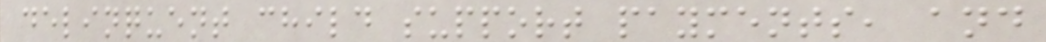delinquent child support payments, and
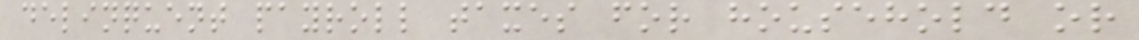delinquent payroll taxes for household or
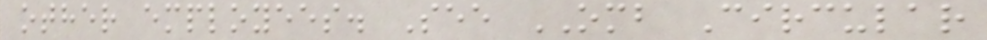other employees. See OMB Circular
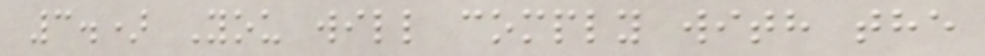3.) You will comply with the
